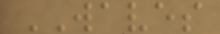WAVES
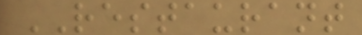RESTAURANT
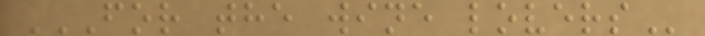FOR THE WINE LOVERS
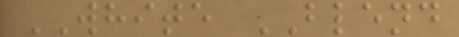WHITE BLEND
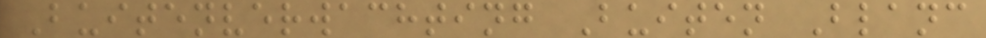Buitenverwachting Buiten Blanc
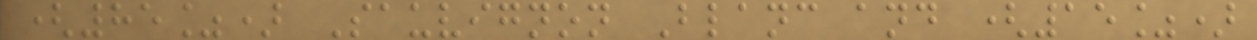(85%) Sauvignon Blanc and (15%)
